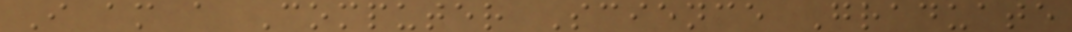I am a Computer Science Graduate
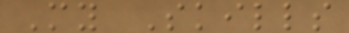My Skills
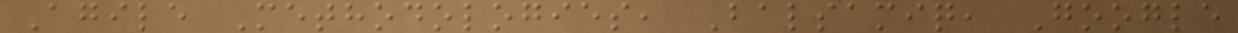Agile Methodologies, Balsamiq, Google
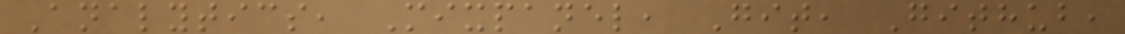Analytics, Mixpanel, Git, Github,
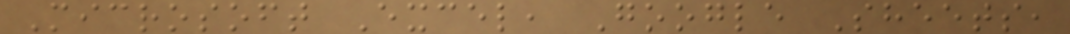Microsoft Excel, Google Sheets,
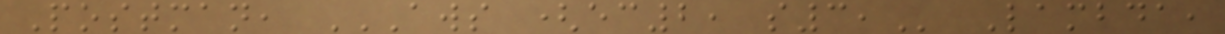Postman, AWS (EC2, S3, Lambda,
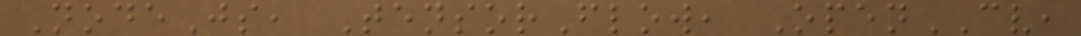NodeJs, TensorFlow, OpenCV,
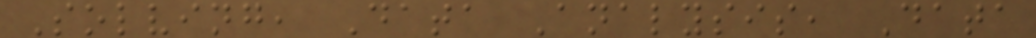Solving, Data Analysis, Data
